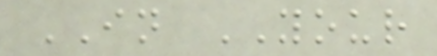IN YOUR
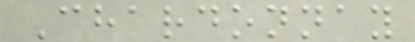Chardonnay
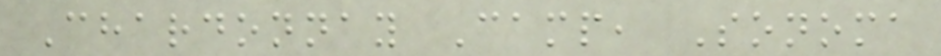Chardonnay Camp, Sonoma
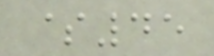$45
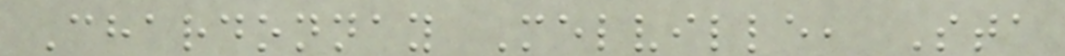Chardonnay Melville, Sta
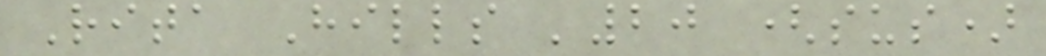Rita Hills '20 (sus)
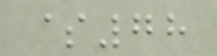$78
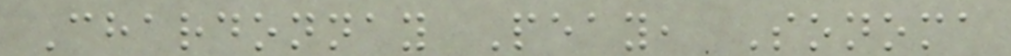Chardonnay Peay, Sonoma
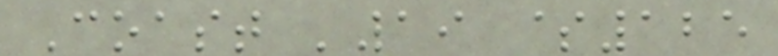Coast '19 $125
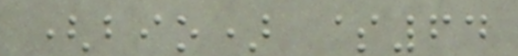(bio) $64
